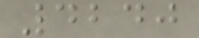4240
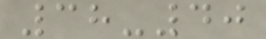38-40
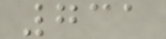731
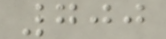700
